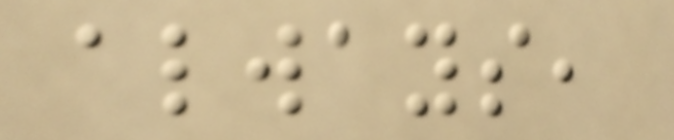always,
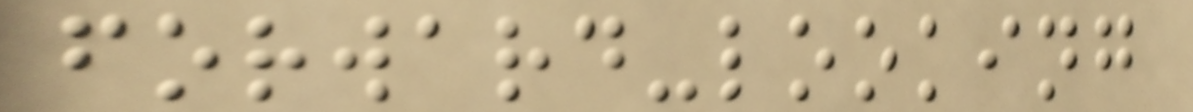forward-looking
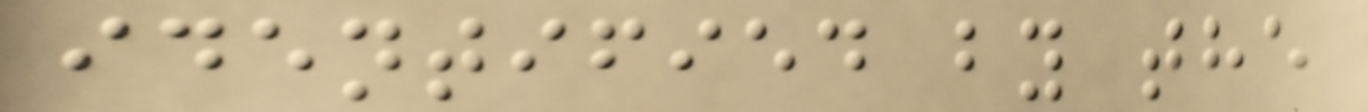identified by the
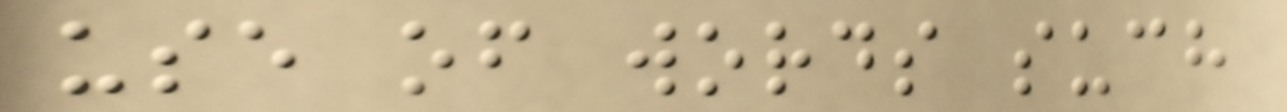use of words such
